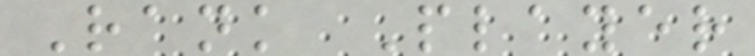Rank Player
